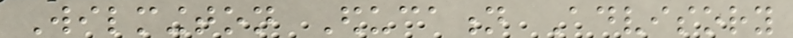Wilmington Education Advisory
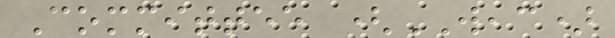Committee (WEAC)
